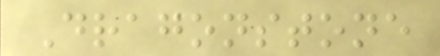Dragonstone
